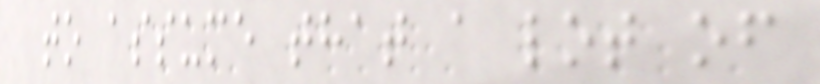to assume that a lot of
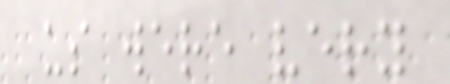us were very
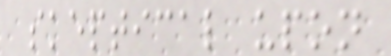skeptical upon
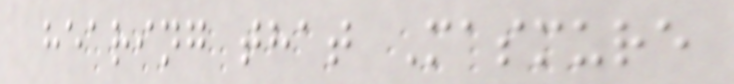hearing that Masmure
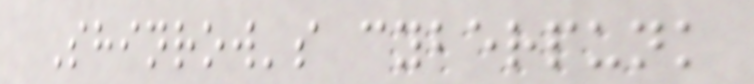Shinrow's cyberpunk
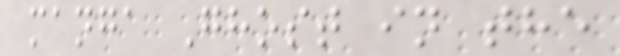manga Ghost in the
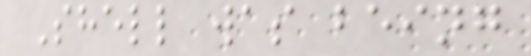Shell was being
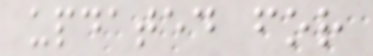updated for
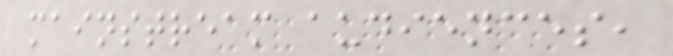mainstream audiences,
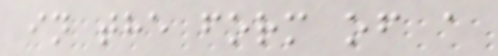in the form of a
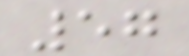57
